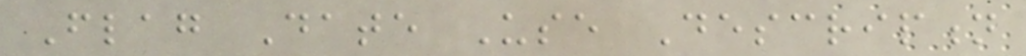Flag Date Use Description
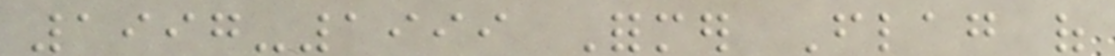1997-1999 Former Flag of
